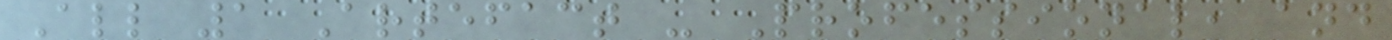All 1 Artefact - Professional, and
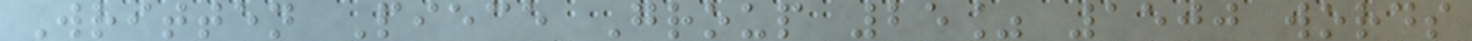Written Piece Group 25% 1500 words
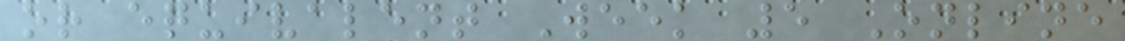or equivalent Week 5 Online
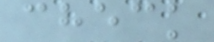check
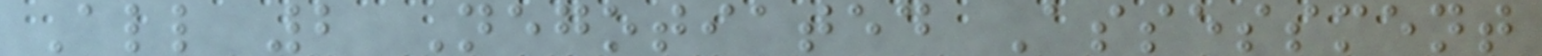All 2 Negotiated Assessment
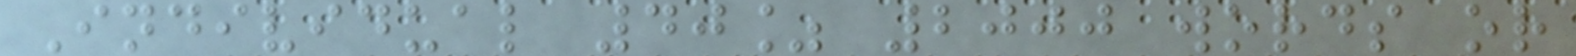Individual 40% 2000 words or
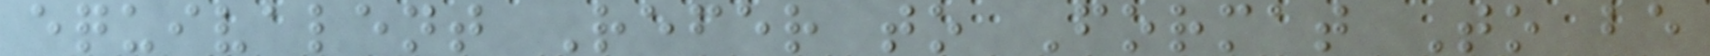equivalent Refer to Format To be
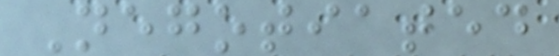Negotiated
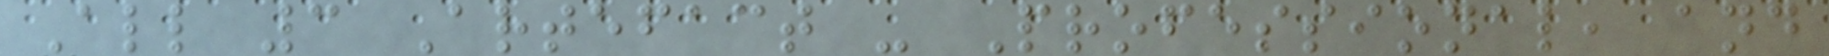All 3 Artefact - Professional, and
